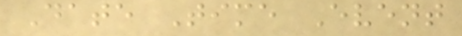Date Time Event
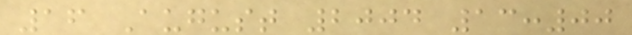16 August 2004 13:00
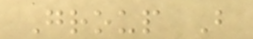Group B
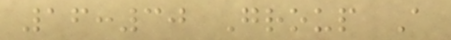16:30 Group A
